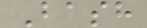Bash
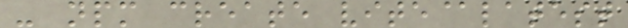- npm create vite@latest
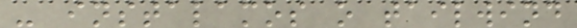- instalamos o tailwind
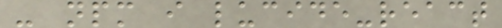- npm i lucide-react
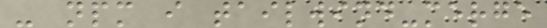- npm i tailwind-merge
